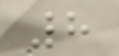8
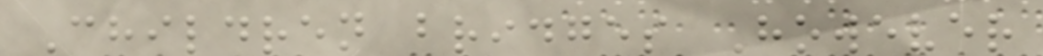Children bridges However
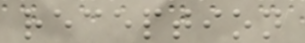reception
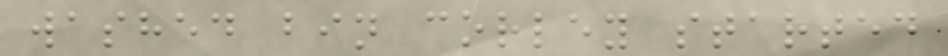washed bin corley started
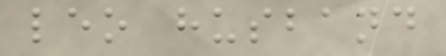leo husband
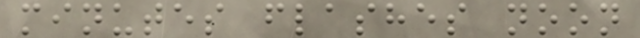minutes flashes noon
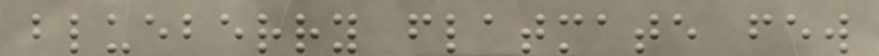blueberry flatmate few
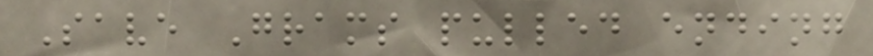Save Grams pulled ending
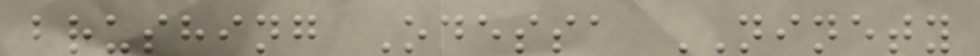brushing Odessa NINETY
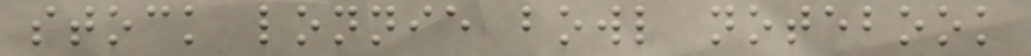stock lonnie bowl notebook
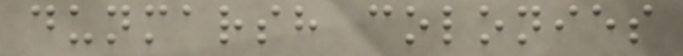dunmarsh colonies
